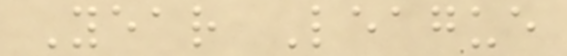Year League
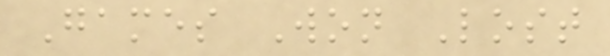Games Won Lost
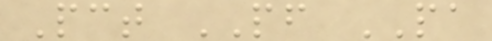Pct PF PA
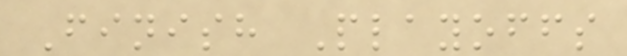Finish Playoffs
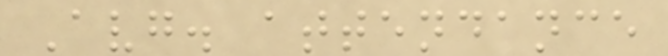Avg. attendance
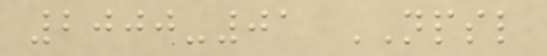2000-01 NPSL
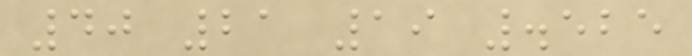40 21 19 .525
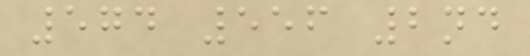574 556 2nd
